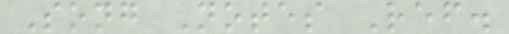Song Notes Ref.
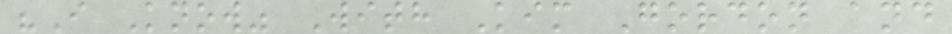"I Know" With Kim Gordon and
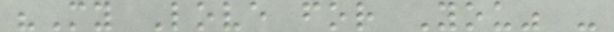"My Love for You" -
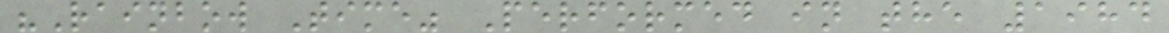"Rainbow Time" Performed in the 1984
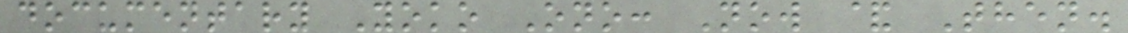documentary Yoko Ono: Now & Then.
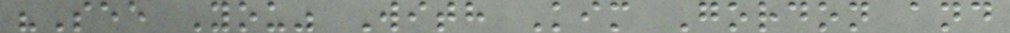"See You" With Kim Gordon and
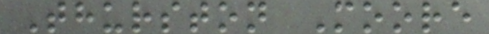Thurston Moore
